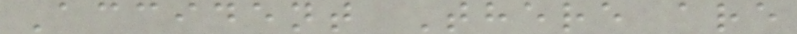Accident There are
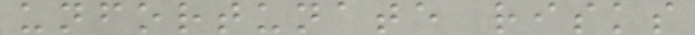unfortunate risks
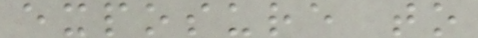exposure to
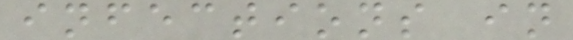infections in
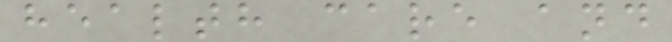health care and
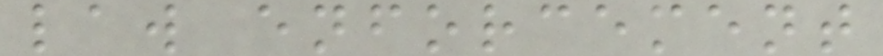law enforcement
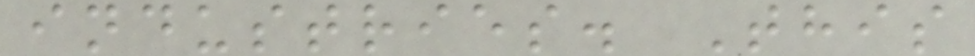industries. This
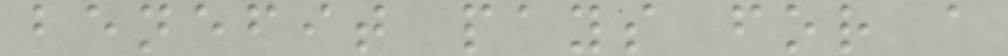benefit pays for a
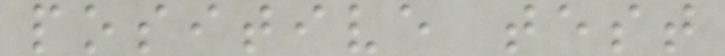positive test
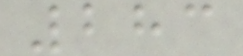283
